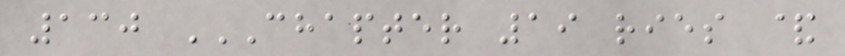130 CHAPTER 19 RIES &
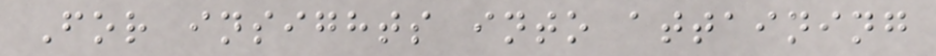For insights into attaining
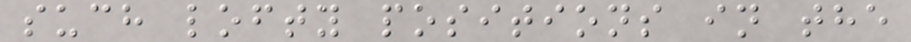such lofty positions in the
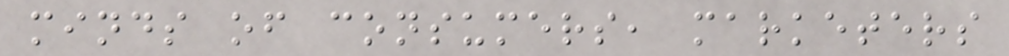minds of consumers, marketers
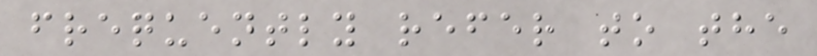frequently refer to the
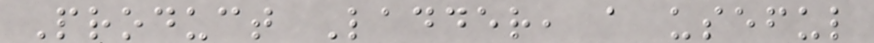Product Ladder, a useful
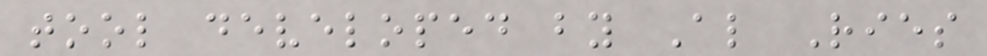tool developed by Al Ries
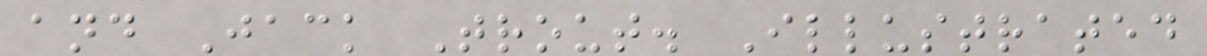and Jack Trout. Illustrated
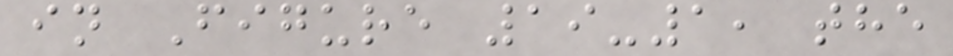in Figure 19-1, the
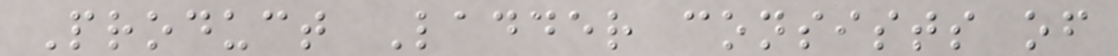Product Ladder consists of
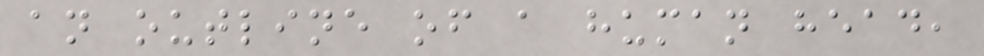an outline of a human head,
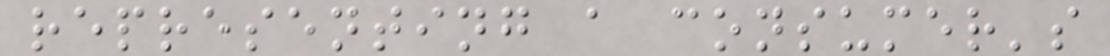representing a consumer's
